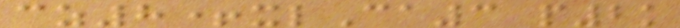cz8+xlCa3 p2k
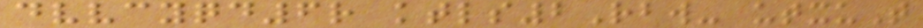dvvcyqd6r ktls2Rbw- utxuT
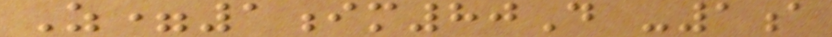Z=1im80D -1a
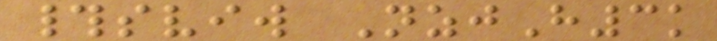#sviw NzjH3k
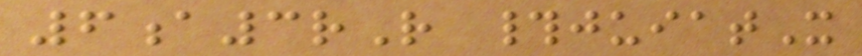6a3rR #juiatX
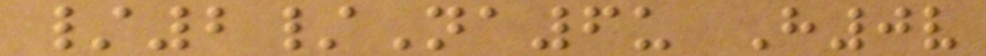/2/Na6u H0v
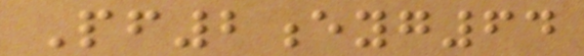Pf2eyg64
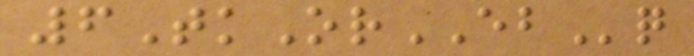6TkOrEBq
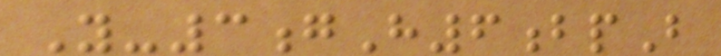Y-3gH6bpB
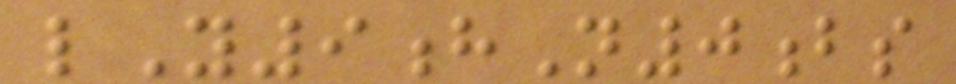lY9hN0bs
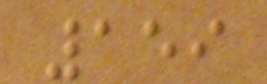159
